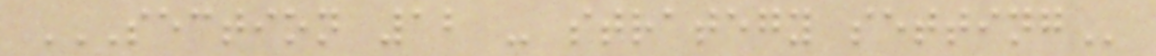SECTION 12 - STRATEGY SETTING
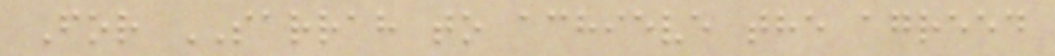For SARRAH to achieve the agreed
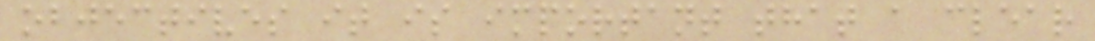objectives it is important that a clear
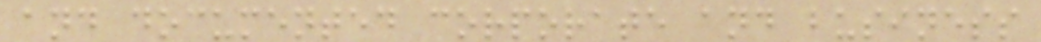and documented corporate and business
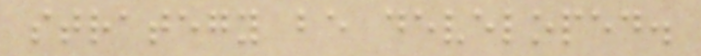strategy be developed.
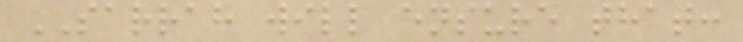SARRAH will ensure that:
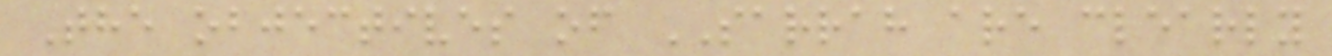The objectives of SARRAH are clearly
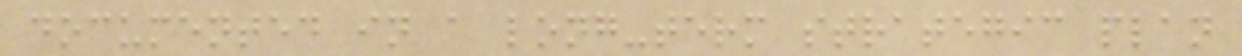documented in a long-term strategic plan
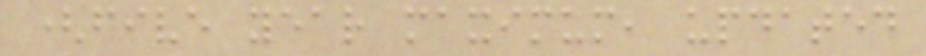(five year maximum, updated
